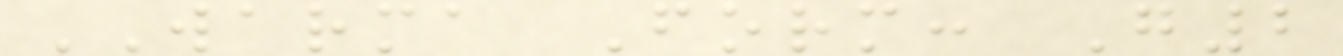WARMA Form: G2
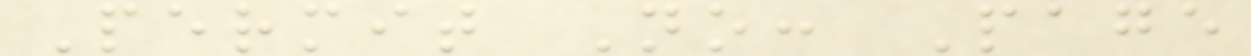Permit No: Page
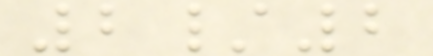2/2
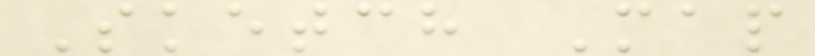Sketch Map
